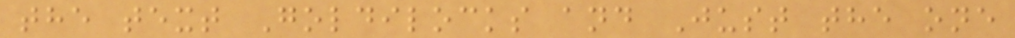the text Goldilocks and Just the one
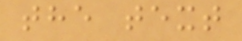the text
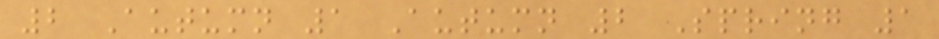2 Autumn 1 Autumn 2 Spring 1
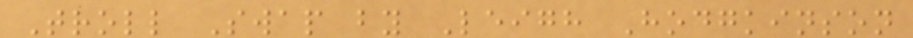Troll Swap by Leigh Hodgkinson
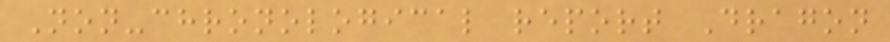Non-chronological report Dragon
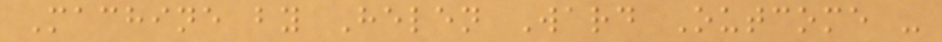Machine by Helen Ward Outcome -
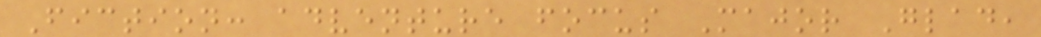Fiction: adventure focus Major Glad,
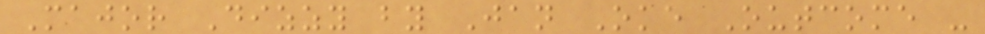Major Dizzy by Jan Oke Outcome -
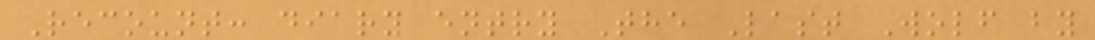Recount: diary entry The Last Wolf by
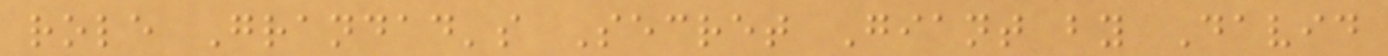role Grandad's Secret Giant by David
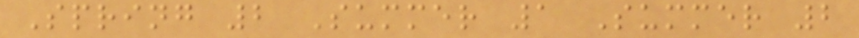Spring 2 Summer 1 Summer 2
